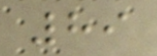89
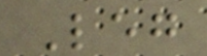Leg
